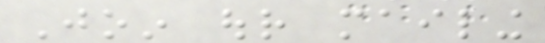Join our mailing
